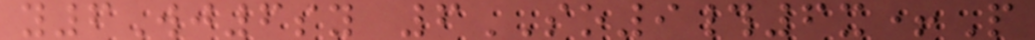y6Wj6sy 6SO9#6x+P
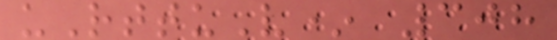uRttuV* 308
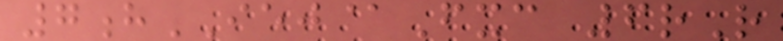7hIEJ@Fxc 6rR
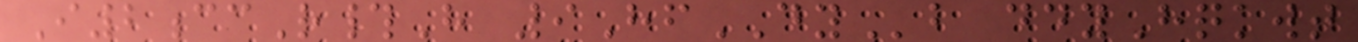I2ccR#H 9HfDYb ddyHqkwt
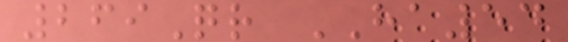269Qr HA54
